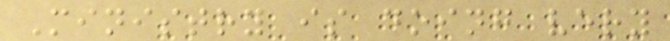Ministry is doing very
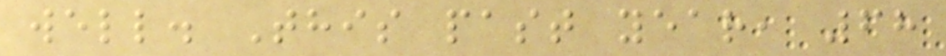well. This past year, 68
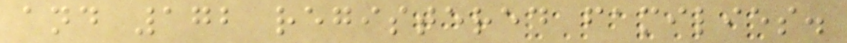and 172 registered families.
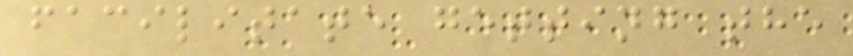facilitate getting the
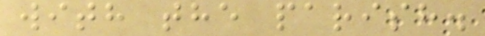with the parish.
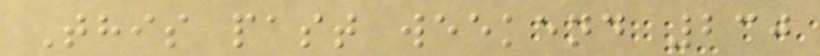This past weekend 230
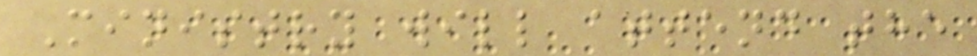Ministry will attend the
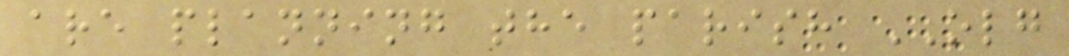are planning the parish OLG
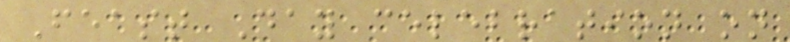Feast Day celebration on
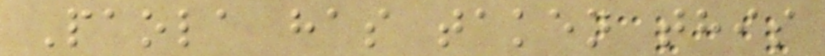Paola has taken this
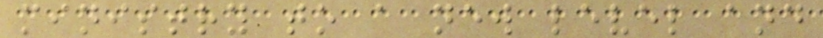ministry to a new level and
